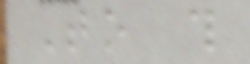To this
